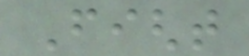Fight
